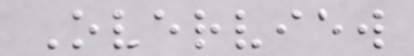Overview
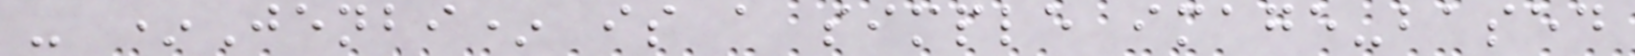- *Jenbi* is a simple image-based
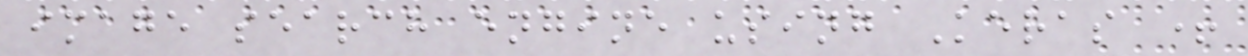image search engine using Keras +
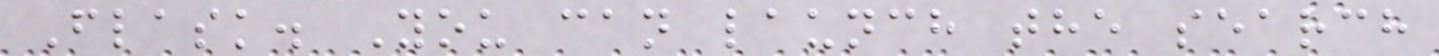Flask. You can launch the search
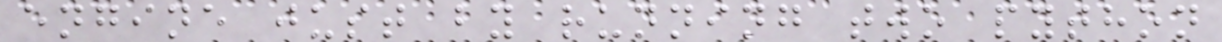engine just by running two python
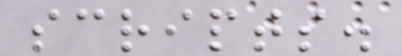scripts.
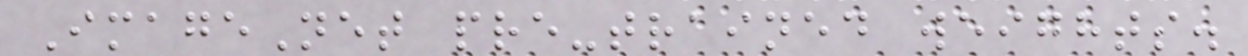ImageNet pre-trained weights.
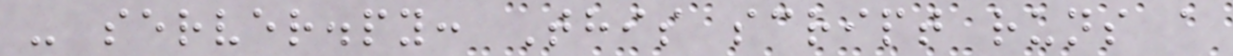- server.py: This script runs a
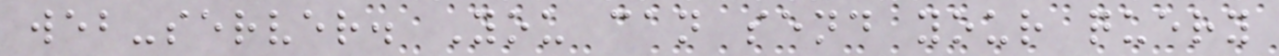web-server. You can send your query
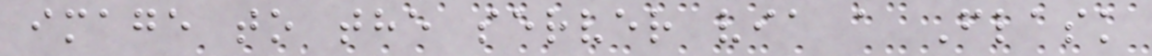image to the server via a Flask
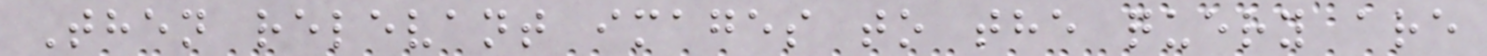Then relevant images to the query are
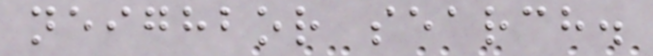neighbor search.
